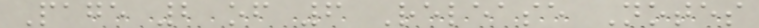Page 2 of 6 Release Notes
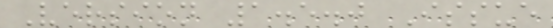Version 1.5.0 Issue
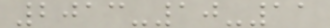2013-10-11
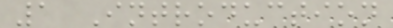1 Introduction
